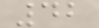42
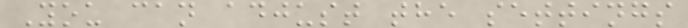You can adjust the settings
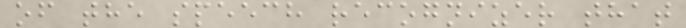of the speech recognizer that
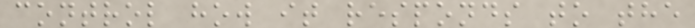control how it responds to the
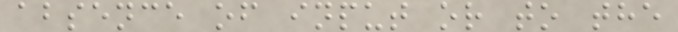absence of input or to the
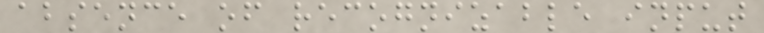absence of recognizable input
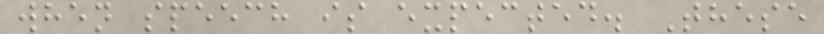when speech is expected. These
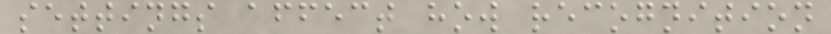settings affect how recognition
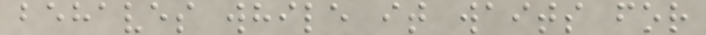behaves while it waits for
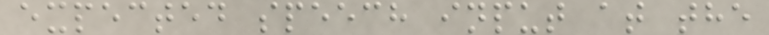expected speech input at the
